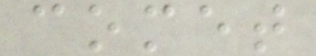comet
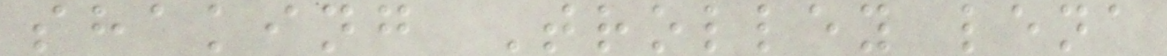shaking Trolley lena
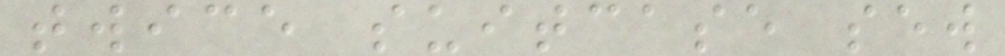twice suitcase sew
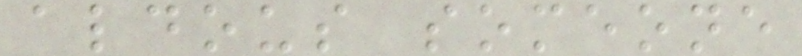aldous someone
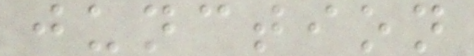junction
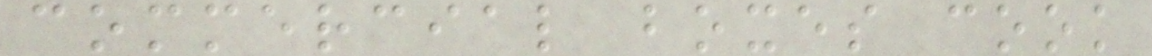commercial boxes cook
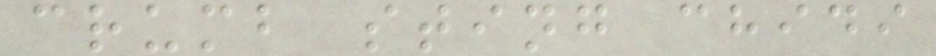crumb sting chidi
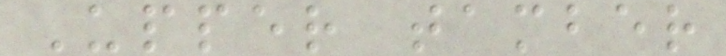Upper tamber
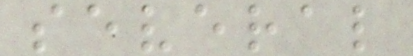several
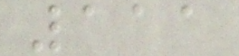111
